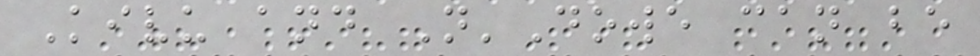Kivu and N'Dowe can be
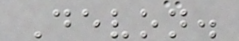Devon.
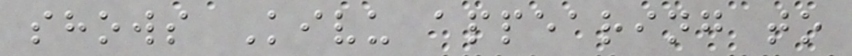shows Kivu appearing to
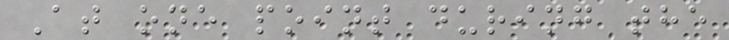At one point during the
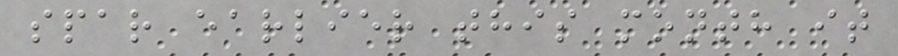spar earlier this month it
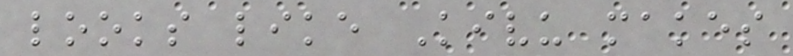looks like Kivu makes
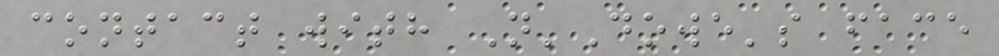contact with N'Dowe's face
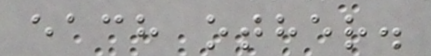each other.
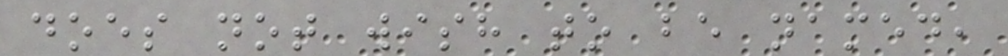does not wish to be named,
